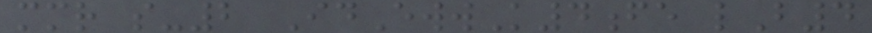mmr s-2 IdEwwK4fe lB4
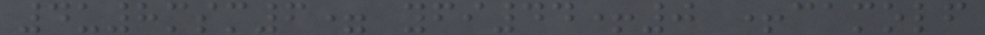4u8msm6= yfi44+0 +camolf
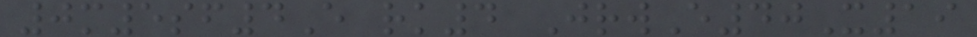0m5sf4E rk4 JrwE40X19
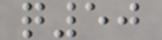q50
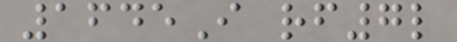1645I rf7l
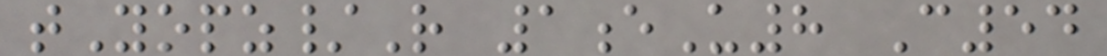tYopz/R 1eU8 C54
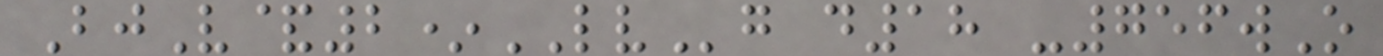BjV&2*LVg d18 -756wO
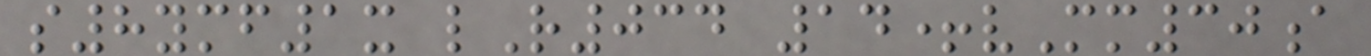s8ymf1x lR034 14+vMm30a
